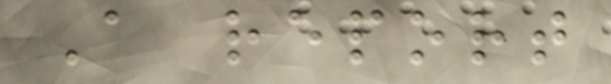A report
